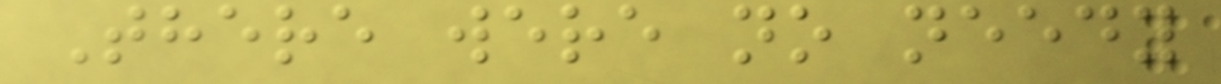There were no needy
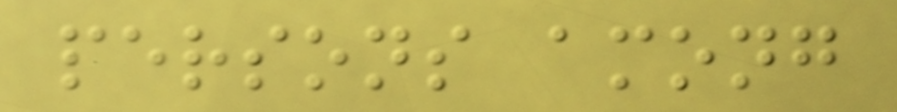persons among
